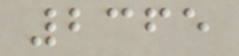2365
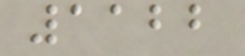1122
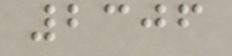2306
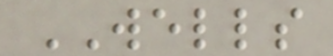WELLS
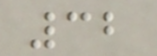32
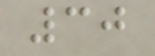30
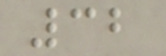32
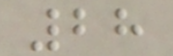28
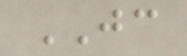JC
